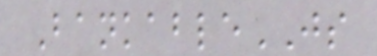BankableJS
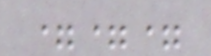===
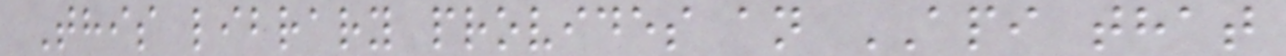This library provides an API that
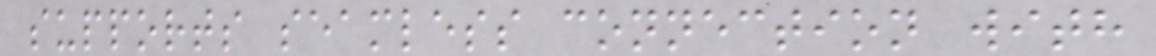supports seamless connection with
